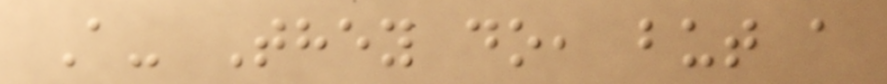A- They do, but a
